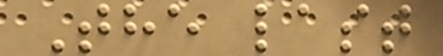The last
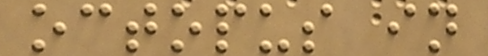octopus in
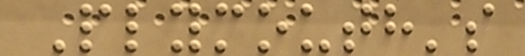Plymouth's
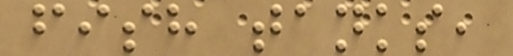fish tanks,
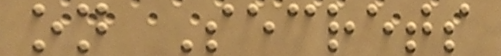on Secrets
